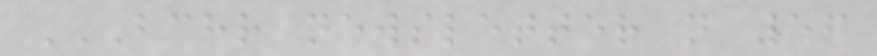BCHR NEWSLETTER N 56
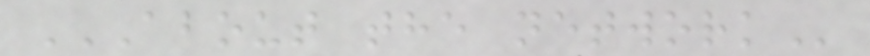ABOUT THE NETWORK
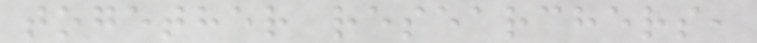together researchers,
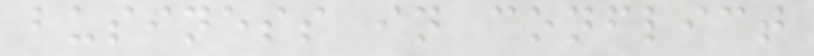business in conflict
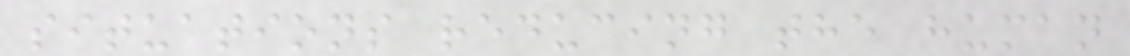situations reducing the human
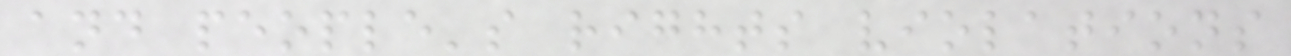and people's rights violations
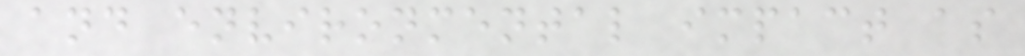and environmental impact as
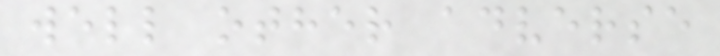well other adverse
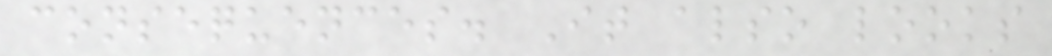consequences. It also looks
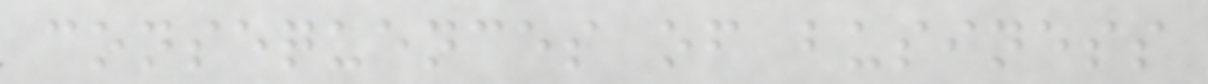consequences of business
